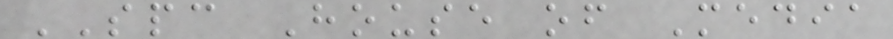SPC House of Media
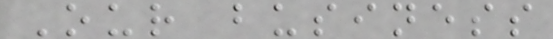Our business
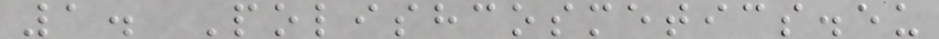1. Polishcosmetics.eu
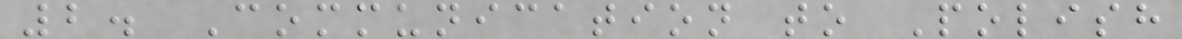2. Communication to Polish
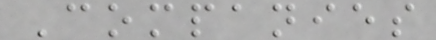Companies
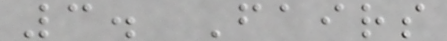3. Fairs
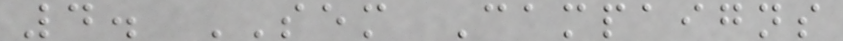4. SEM Campaigns
